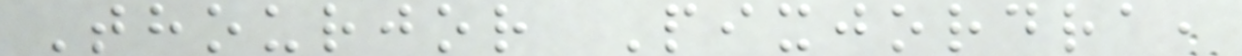Thourjor Pixjordra,
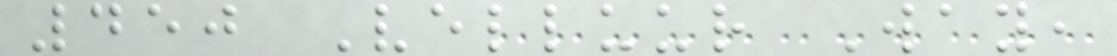450 Velluur Way,
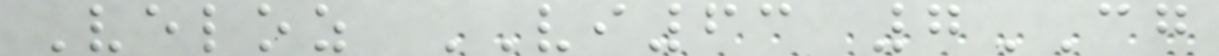Veloz VI63 7CG
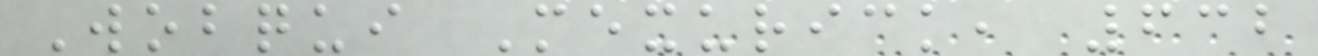Wobqui Mexurick, 632
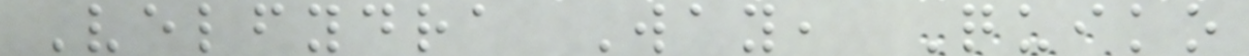Velfydra Way, Quiko
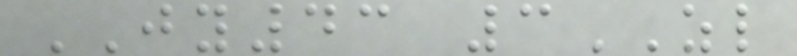JY43 3ZL
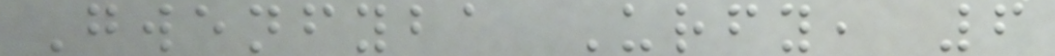Gwenfyba Urfy, 6
